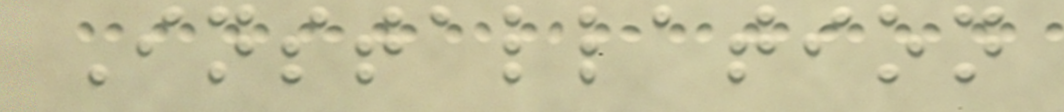Installation
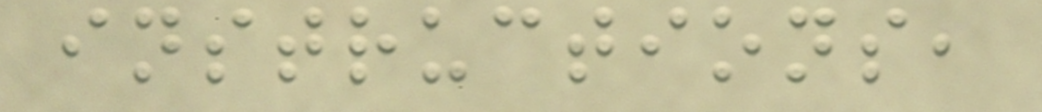instructions,
